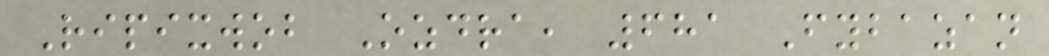Ripixwob Ozdra, 681 Fybazan
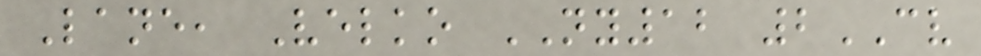Lane, Velko NY12 2CV
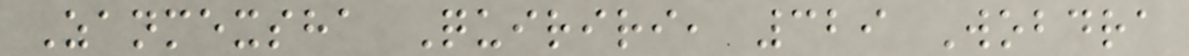Zanmexsha Quiriri, 329 Wobdra
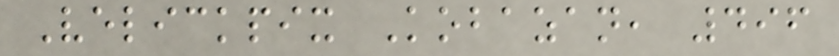Velickpix Kobazan, 496
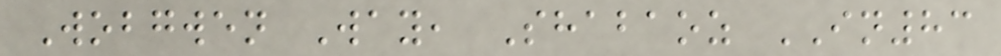Wobgwen Way, Shabaoz IN83
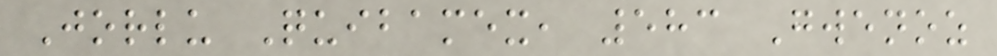Jorlu Quibamex, 583 Gwenoz
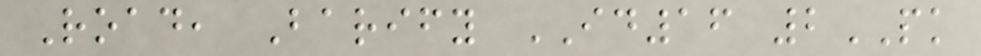Road, Barify ID16 2PK
